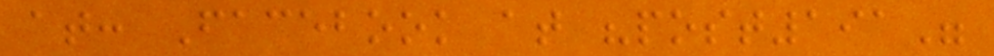at: Facebook at "post191"
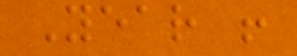Year !
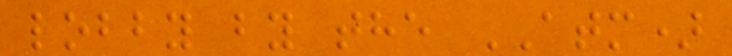lobby by the ATM)
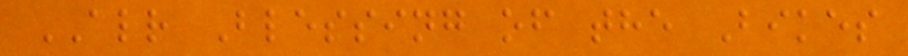ALR Blessing of the Bikes
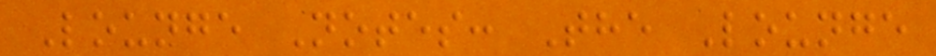Lounge Notes: The Lounge
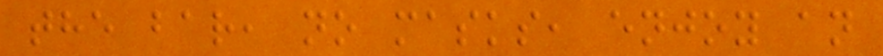the bar, no masks, enjoy an
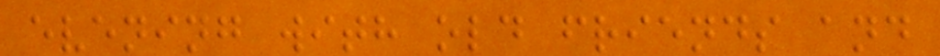evening with old friends and
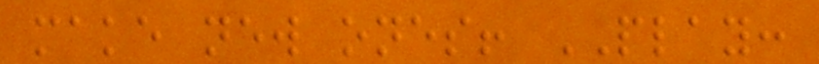make new ones! PLAY:
